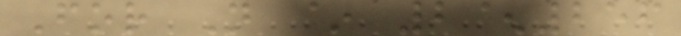For N ~ 2^256
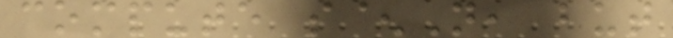compute s^N, but
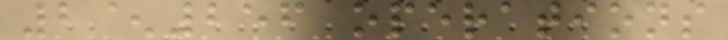2^256 operations
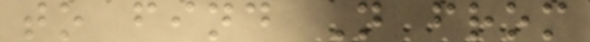to find N from
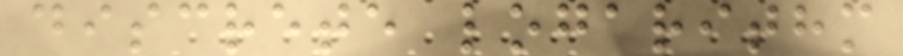discrete logarithm
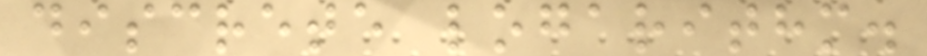discrete logarithm.
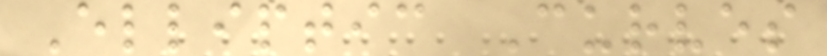Elliptic Curves
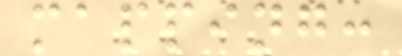mapping:
